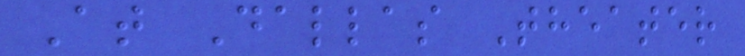At Dallas Theater
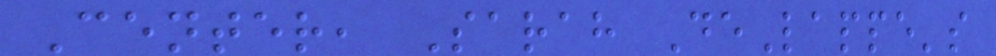Center, Sarah DeLappe's
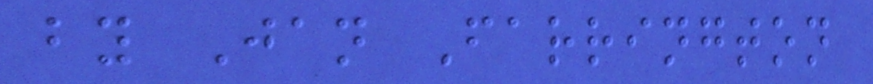by Jan Farrington
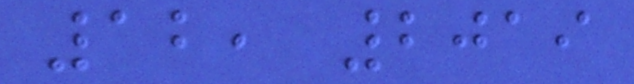12, 2019
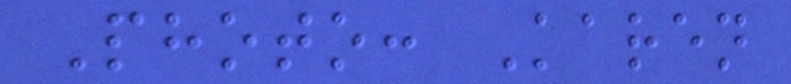Photo: Karen
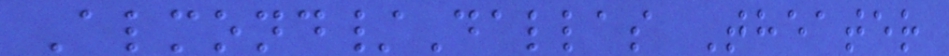Almond/Dallas Theater
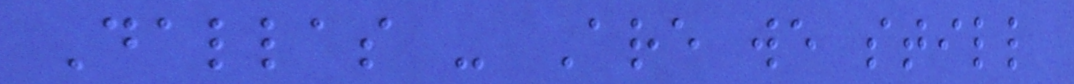Dallas - Are we still
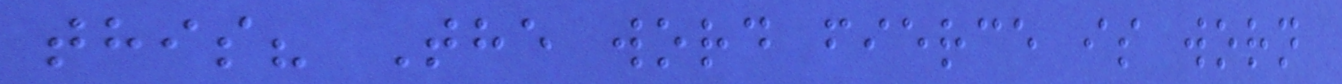this? The word fierce is worn
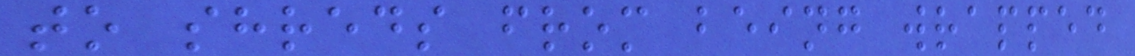to shreds from being wrapped
